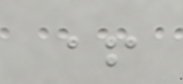+
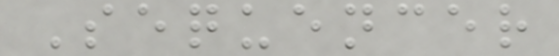Sequencer
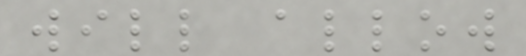will allow
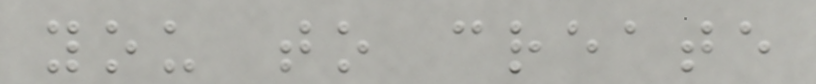you to create
